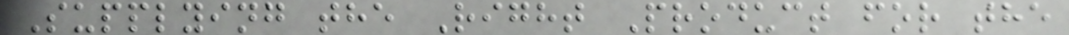Supplying the Right Product for the
